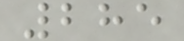285
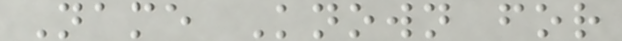Name Known for
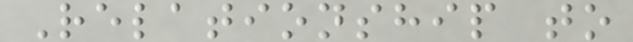Relationship to
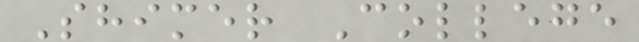Shimer College
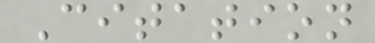Citation
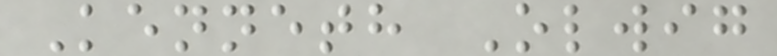Kenneth Olwig
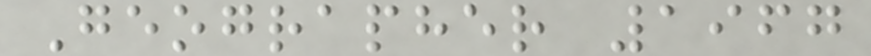Geographer 1967
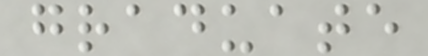graduate
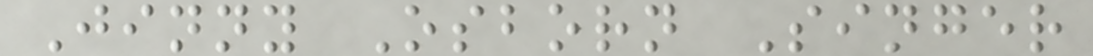Jinny Osborn Singer
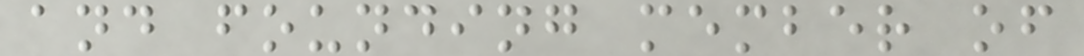and founding member of
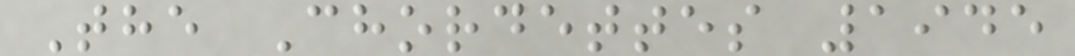The Chordettes 1945
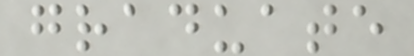graduate
